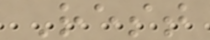Rest
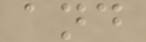and
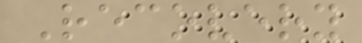Recovery
